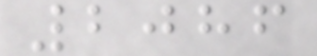2086
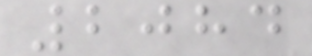2084
